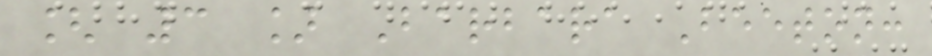[ 3 ] Barbara Beeton:
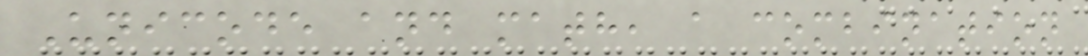Unicode and math, a combination
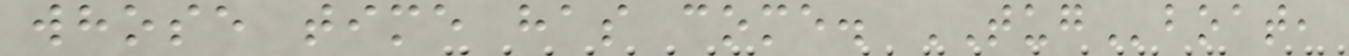whose time has come. TUGboat,
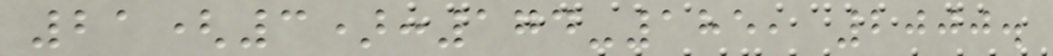21(3):174-185, 2000.
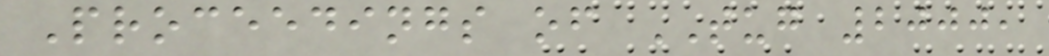Proceedings of TUG 2000,
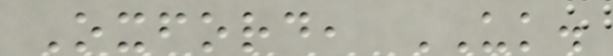Oxford, UK.
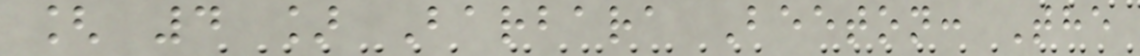[ 4 ] Barbara Beeton: The
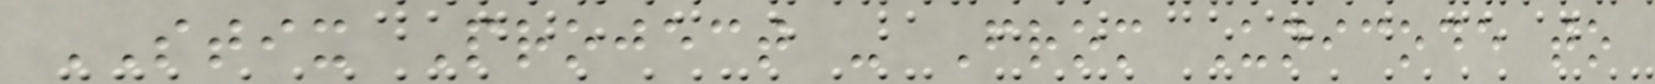STIX Project - From Unicode to
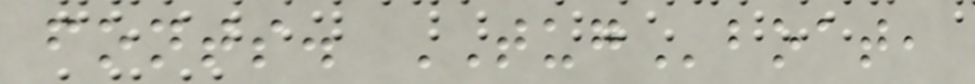fonts. TUGboat,
